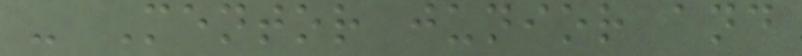- Mentor junior and
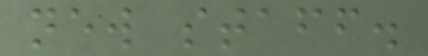new staff.
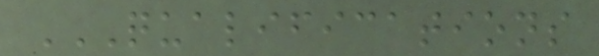QUALIFICATIONS
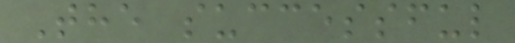The successful
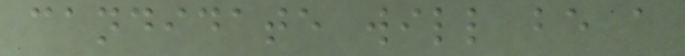candidate will be a
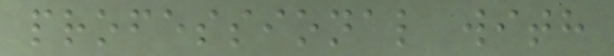professional with
